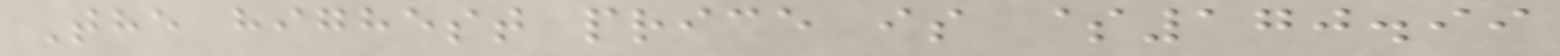The highest price is $170.99
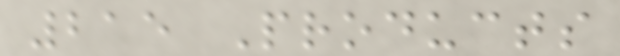215 Products
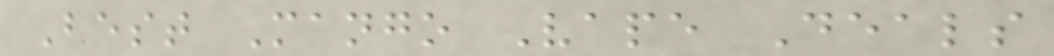Best Mango Vape Deals
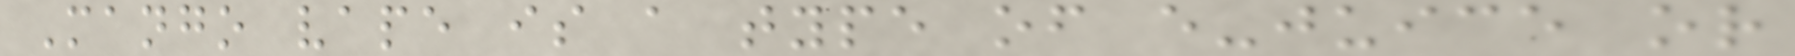Mango vape is a type of e-juice or
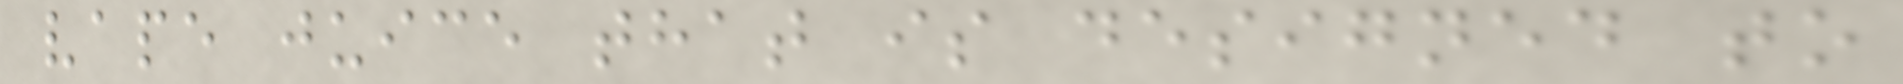vape juice that is designed to
